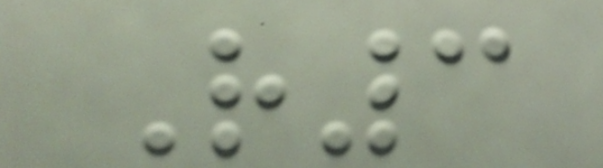R3
